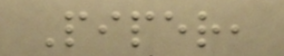Piper,
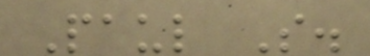Paul S.
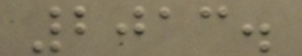2013.
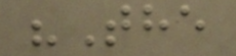"The
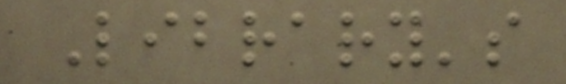Library's
